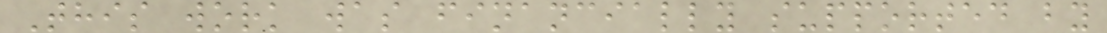This work was financially supported by
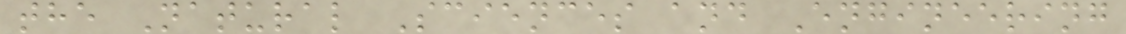the Natural Sciences and Engineering
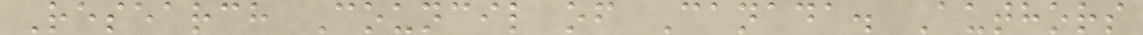Research Council of Canada. Authors
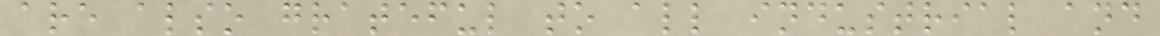are also grateful to all industrial and
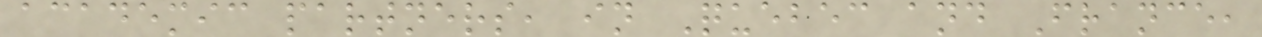academic partners, in Quebec and France,
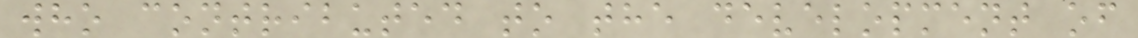who contributed to the development of
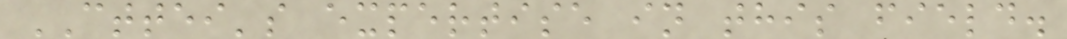CTTEI's expertise in this field.
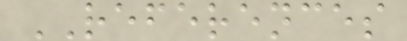REFERENCES
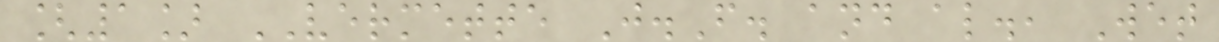[1] VERMETTE J.F. and al., Wet
